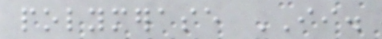polymerase II.
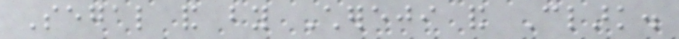Segal and by Chereji and Clark.
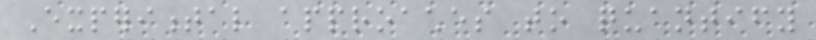Experimental approaches to quantify
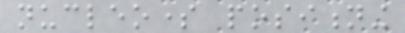nucleosome positioning
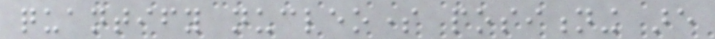quantify nucleosome positioning are
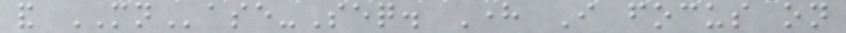and MNase-Seq. Here I focus on
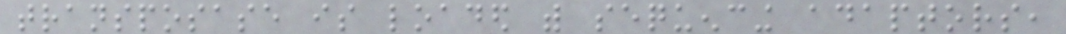transposase is loaded with sequencing adaptors,
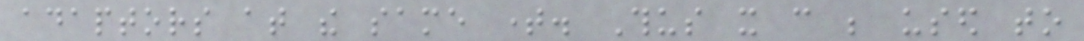adaptors at the same time. Thus it can be used to
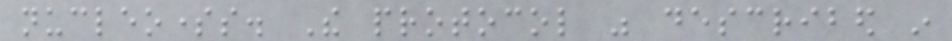nucleosomes. The protocol was described in
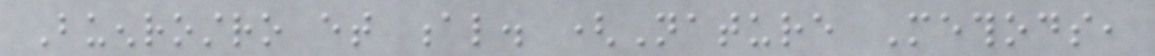Buenrostro et al. (Nature Methods,
